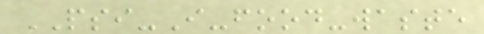PSI-I-food-waste
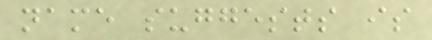name suggests is
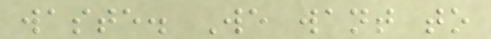waste. We want to
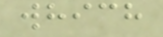which
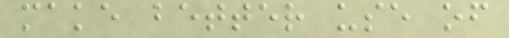make better use of
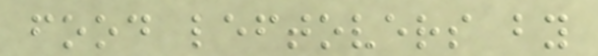food leftovers by
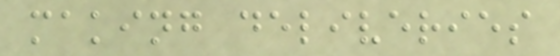making deliveries
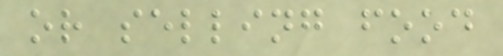or selling food
